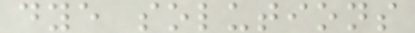dye solutions
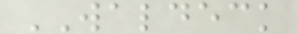WALDECK
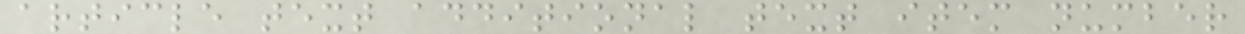article text additional text item number
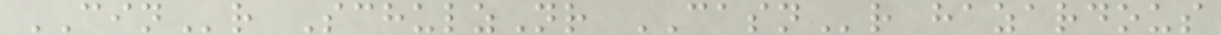CINr SchulzNr CASNr hazardous
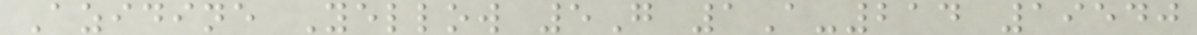Azidine Yellow 5G 1A-214 19540
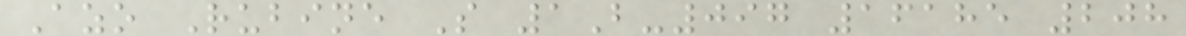Azo Rubine S 1B-097 16185 208
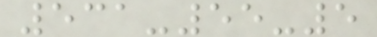531-55-5
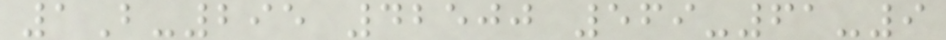1B-295 42500 569-61-9
